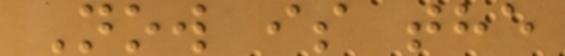Now is the
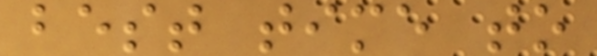best time to
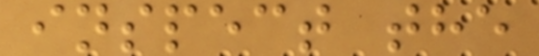inspect the
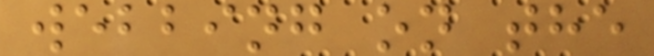webbing on the
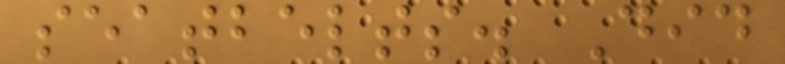seatbelts. Did
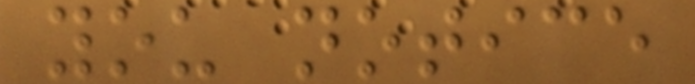you notice
